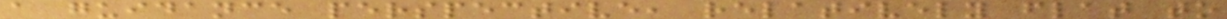a guidance perspective, relatively flat to
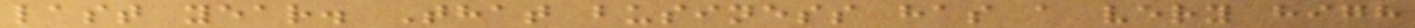last year. That business has a very high
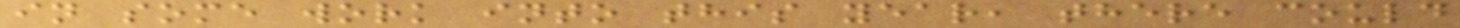in some work into this year, there could
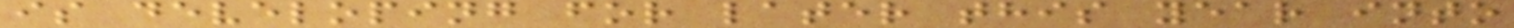is developing for later this year into
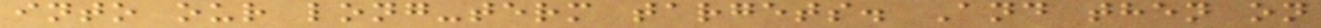into our long-term targets. And then on
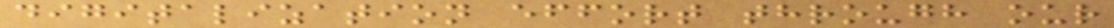digitalization effort through our
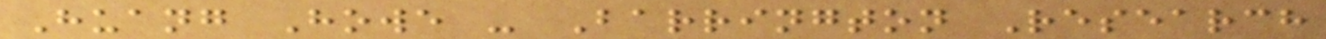Huang Howe - Barrington Research
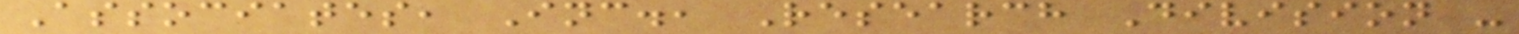Associates, Inc., Research Division -
